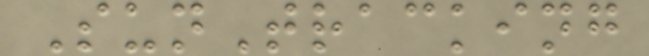SunTracking
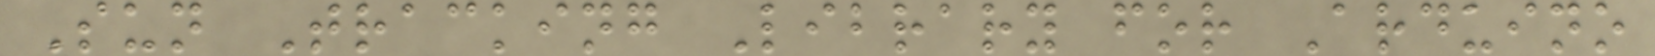Sun Tracking Library for Arduino
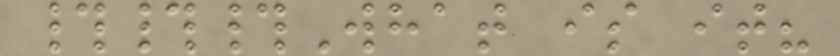###What is it?
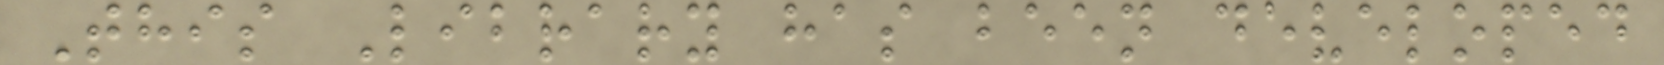This Library has been developed
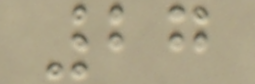27
